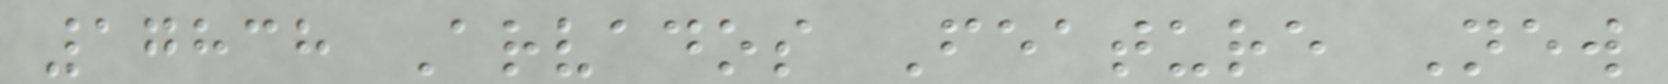17838 Arvados Feature New
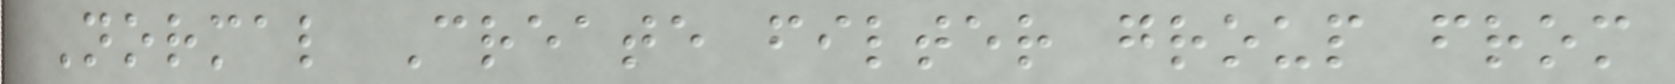Normal Create filter group from
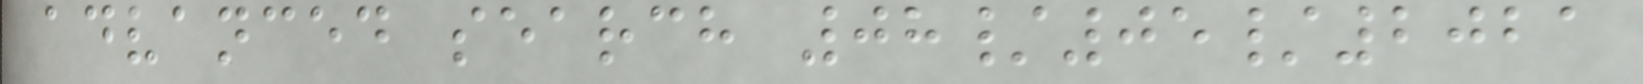advanced search 08/05/2021
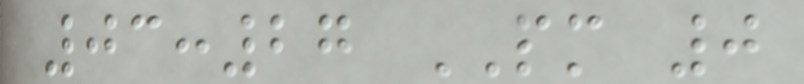03:27 PM 0
